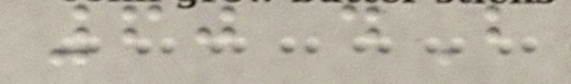60 dB
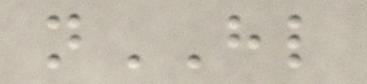nHL
